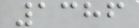1386
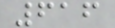616
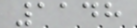1148
